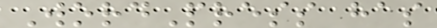WordPress has
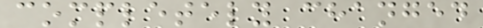completely changed
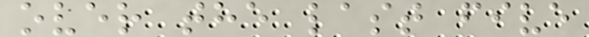over the last five
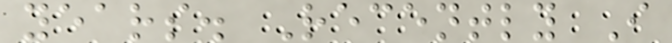years. Recently I
